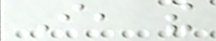I, the
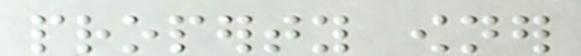property owner
